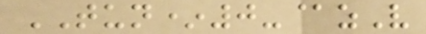TUN*0-@zV
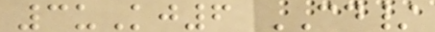3uKj6 CD/
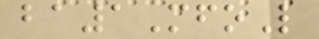ba1MfoL
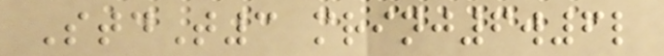StdT3 mrinj6w6l
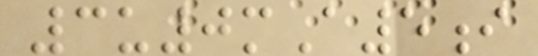3u0mA5i
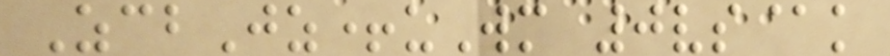ZcbJz+uWm 0vs@k
